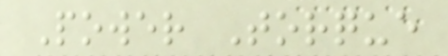Power Torque
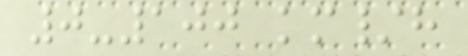0-100 km/h
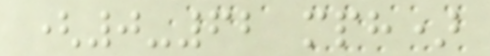(0-62 mph)
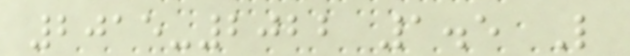2015-2022 1.5 L
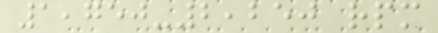1,750-2,250 rpm
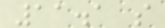11.1 s
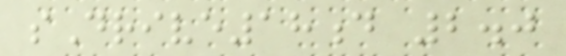sDrive18d 2.0
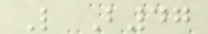L B47
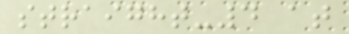straight-4 at
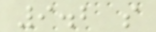9.2 s
